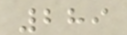289
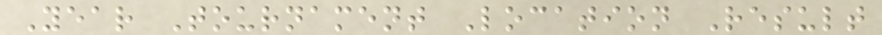Year Tournament Location Result
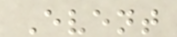Event
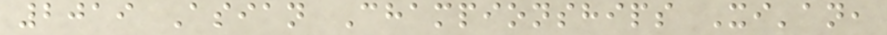2019 Asian Championships Xi'an,
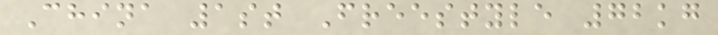China 1st Freestyle 72kg
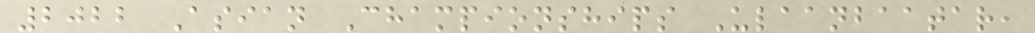2022 Asian Championships Ulaanbaatar,
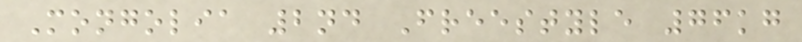Mongolia 2nd Freestyle 76kg
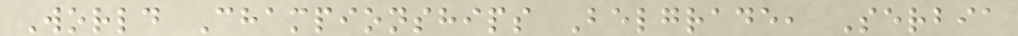World Championships Belgrade, Serbia
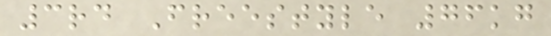3rd Freestyle 76kg
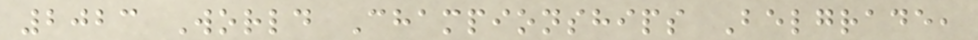2023 World Championships Belgrade,
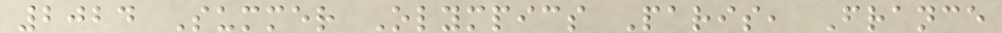2024 Summer Olympics Paris, France
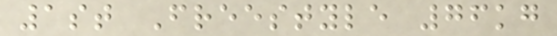1st Freestyle 76kg
